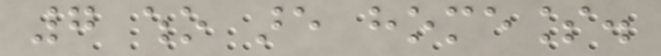7 who are homeless.
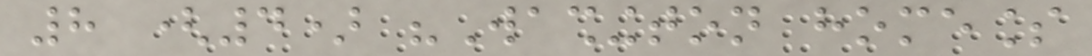8 (4) "Washington homeless
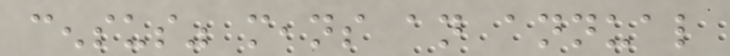census" means an annual
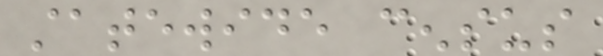statewide census
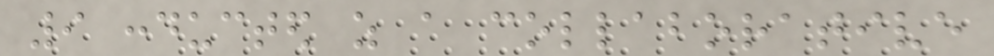9 conducted as a collaborative
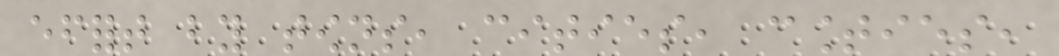effort by towns, cities, counties,
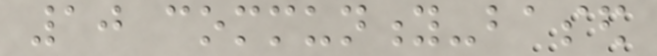10 community-based
